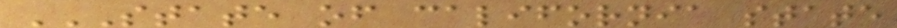STATE OF CALIFORNIA STATE
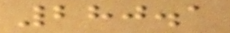280.1
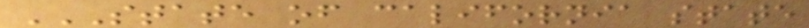STATE OF CALIFORNIA STATE
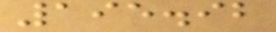195.92
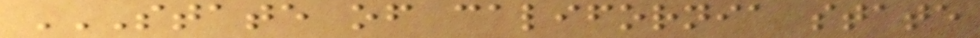STATE OF CALIFORNIA STATE
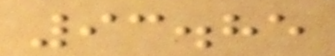93.85
